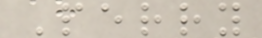Perry
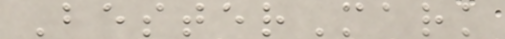BesterMark
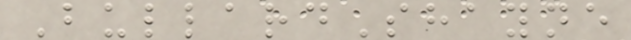BullardShayne
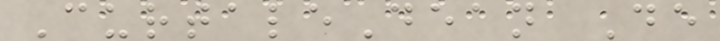CurtaleDean De
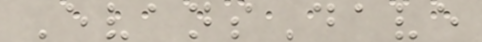EvansDave
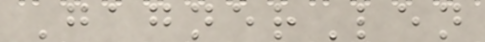GagnerLen
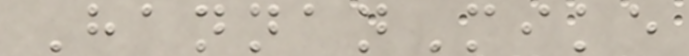HannanMike
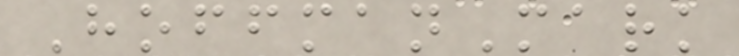HoffmanMark
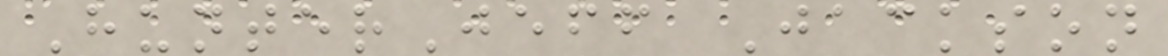HunterJeff Jackson
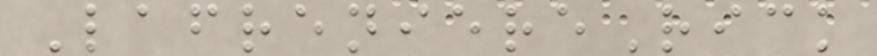LafreniereRick
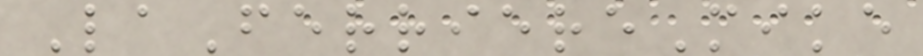LaFerriereMike
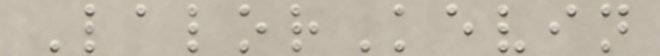LalorKevin
